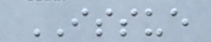ISSUE
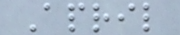April
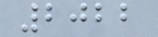2022
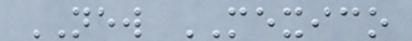NEW MEXICO
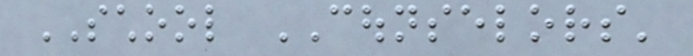SCHOOL COUNSELORS'
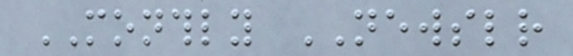MONTHLY NEWSLETTER
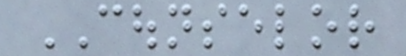COUNSELOR
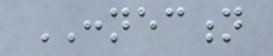CONNECTION
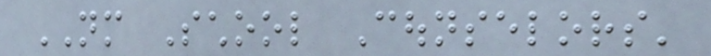NM School Counselors'
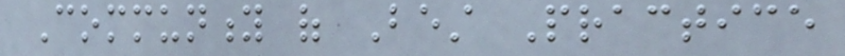Community of Best Practice
